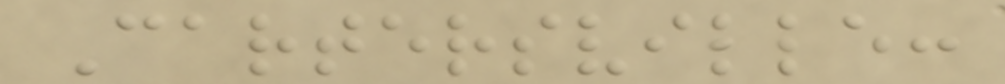Cartersville:
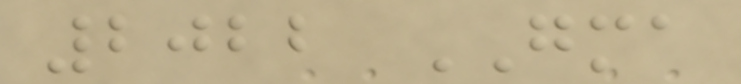2022 GMA
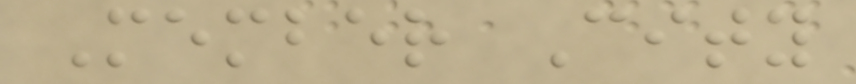Member City
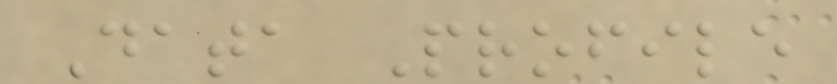Data Profile
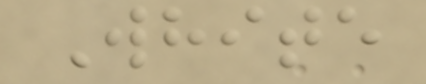White
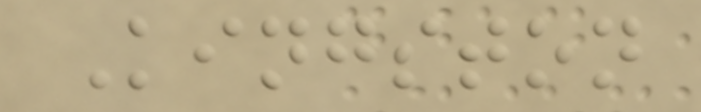Kingston
